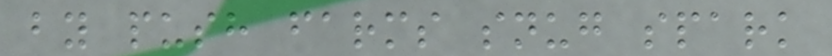by push farms snug spark
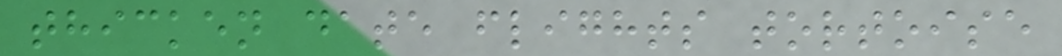thicken date flights tortoise
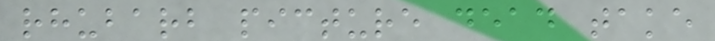rhubarb picture dead take
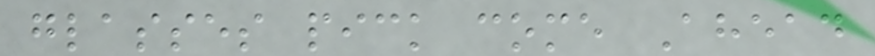glasses pick come Ahead
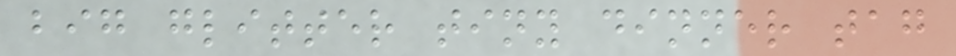big glitter tiny dinner tag
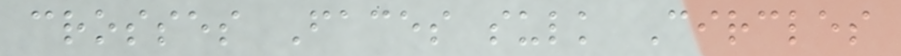crosses Faces sulk Circles
